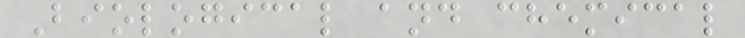Biological and chemical
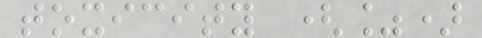toxicity (%)
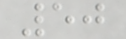50
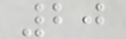20
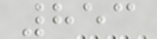853
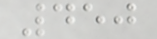450
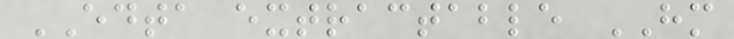EDTA extractable HM
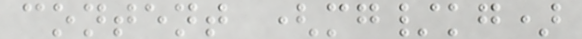content (mg/kg)
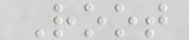Root
